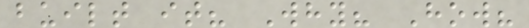built it? Why? How?
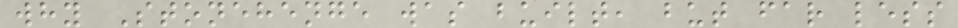why Stonehenge was built, but far less
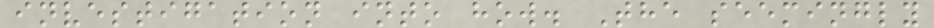investigation into how. The seemingly
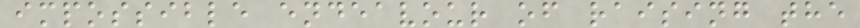impossible endeavour of raising the
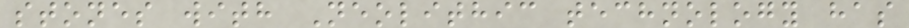stones with Neolithic technology has
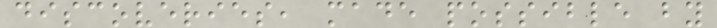discoveries, made possible by
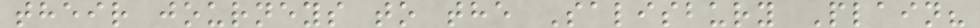their journeys to the Salisbury Plain?
